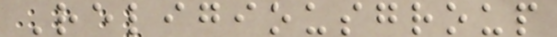Religiousgroup
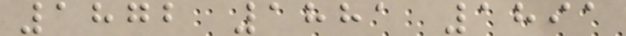1872 1881 1891
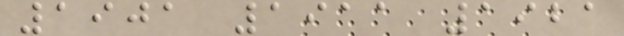1901 1911 1921
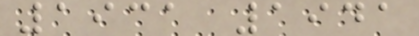1931 1941
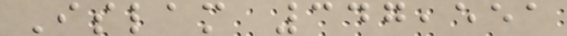Islam 347,551
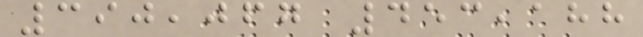390,067 453,188
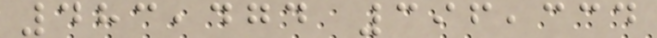483,474 396,334
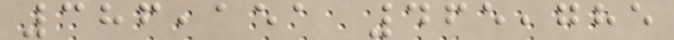386,151 465,785
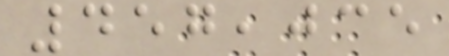457,035
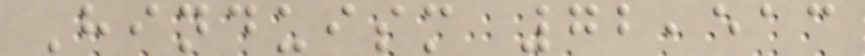Hinduism 72,513
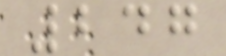247
